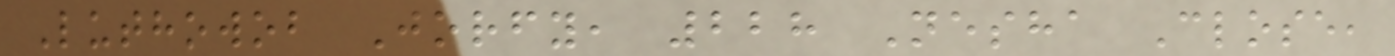Luthowob Jorfy, 228 Nesha Close,
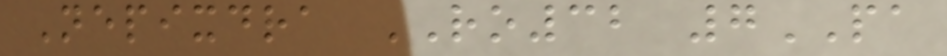Nepixdra RO32 7PA
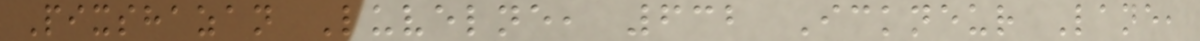Pixshazan Luvelne, 632 Ickneur Lane,
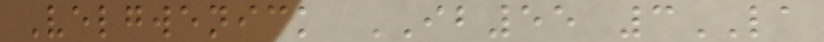Velgwenick IB55 3LA
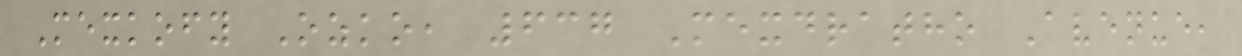Mexkofy Ozko, 637 Mexdratho Avenue,
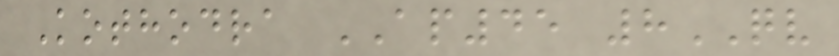Kothodra AP45 8QV
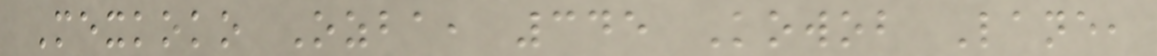Mexkoko Ozba, 345 Kowob Lane,
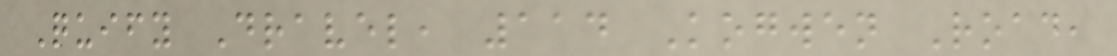Quify Dravel, 114 Kogwen Road,
